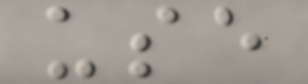use
